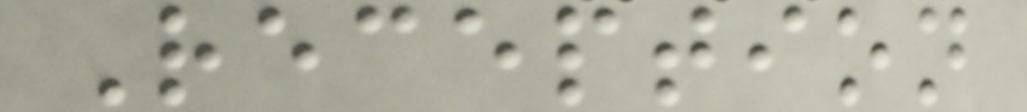Reception
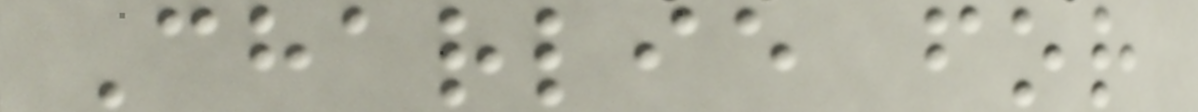Charlie for
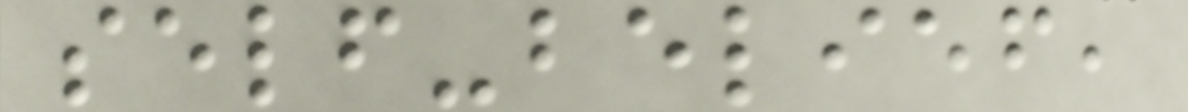self-belief,
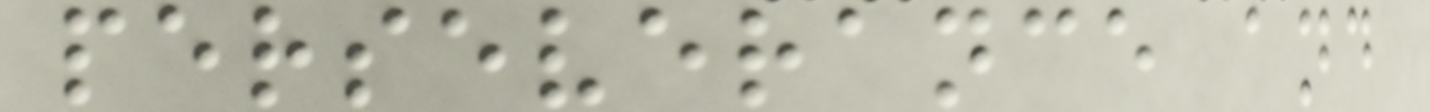perseverance and
